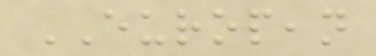EUROPEAN
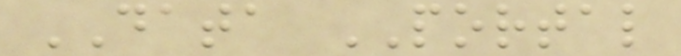DATA PORTAL
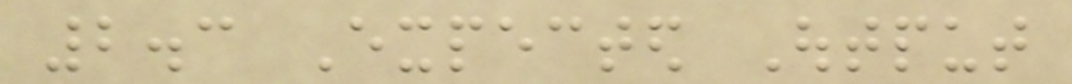2.3 Expected Output
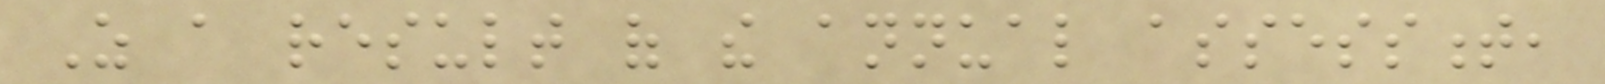As a result of the annual assessment,
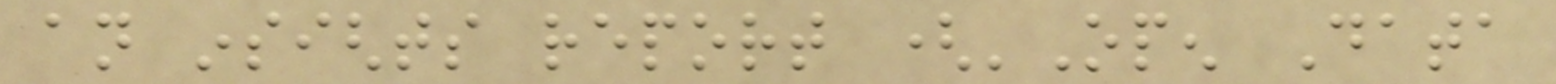an insights report ('Open Data
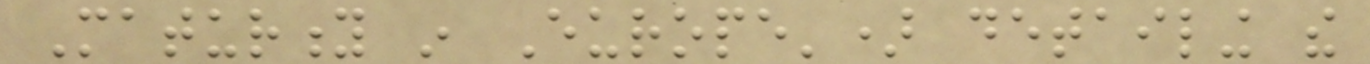Maturity in Europe') detailing the
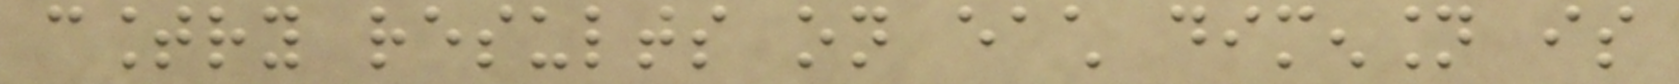country results on each dimension is
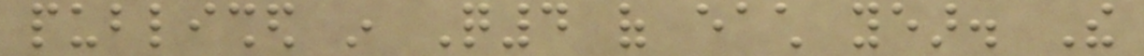published in Q4 of each year. The
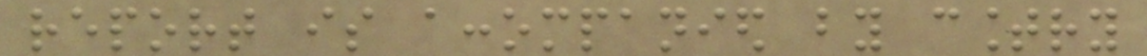report is accompanied by country
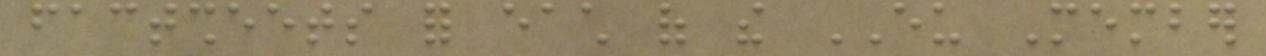factsheets for each of the EU Member
